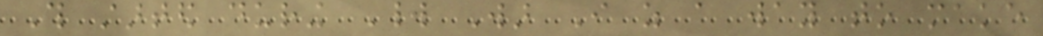This started during World War I as a way to make
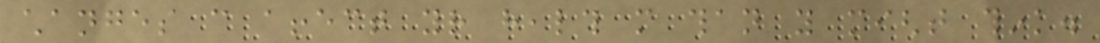changes can affect your health more than you might think.
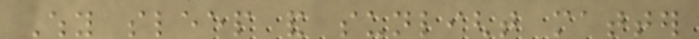Why sleep and sunlight matter
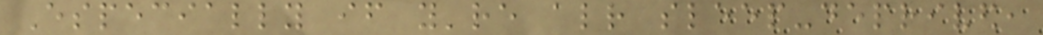Especially if you're already sleep-deprived,
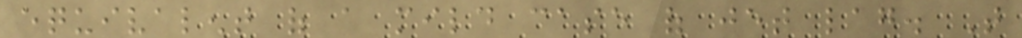equivalent of a mild case of jet lag. That
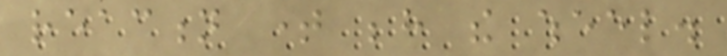reaction time behind the wheel.
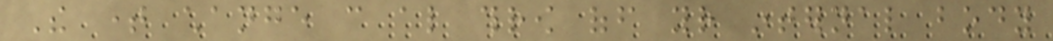The time change can also throw off your internal body
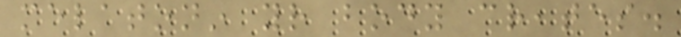melatonin your body creates.
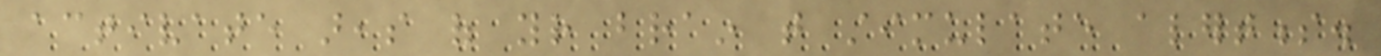activate areas of your brain that stimulate alertness.
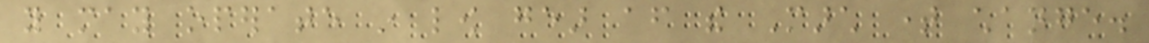you may operate in low gear after the March time change.
